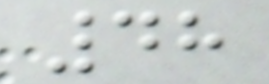48
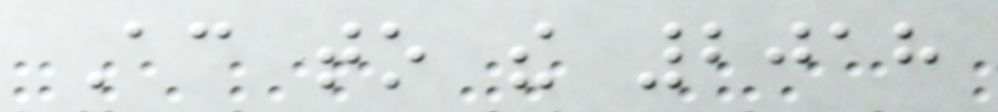According to the 2018
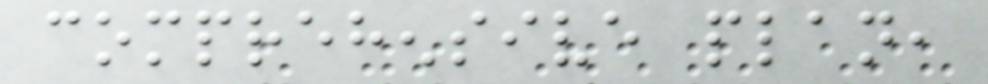comprehensive plan,
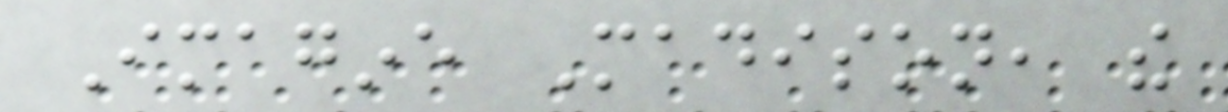Imagine Madison, the
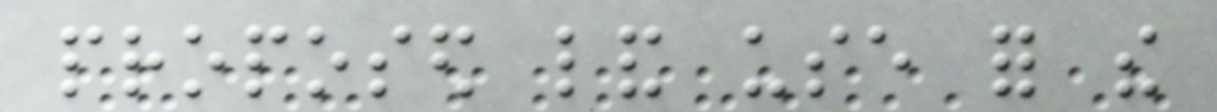proposed land use for the
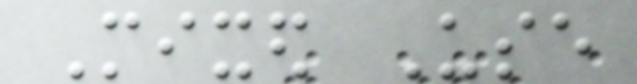Mixed Use
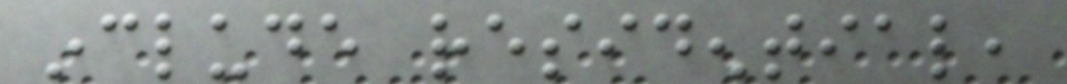include residential,
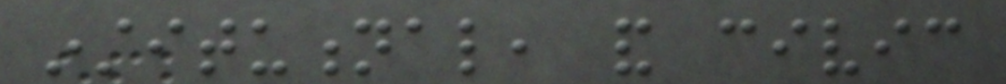institutional, and civic
